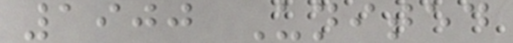1900 United
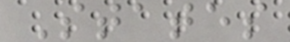States
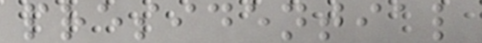presidential
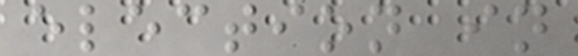election in
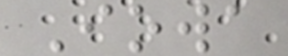Iowa
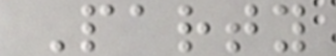Party
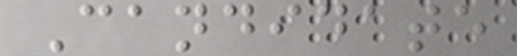Candidate
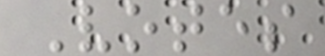Votes
